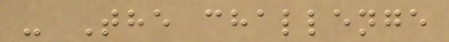- The challenge
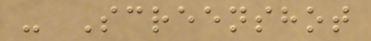- Screenshot
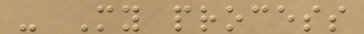- My process
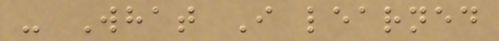- What I learned
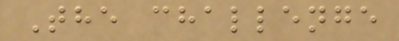The challenge
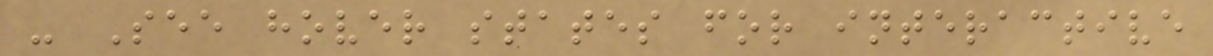- See hover states for interactive
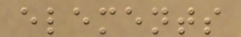elements
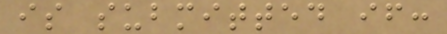is submitted if:
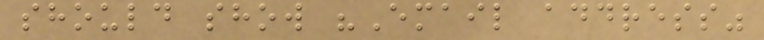should show "Email address"
